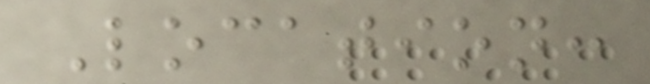Location:
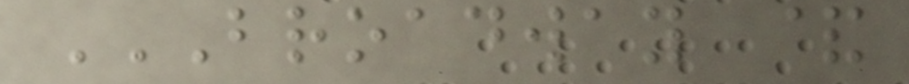BROADWAY &
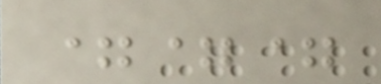===
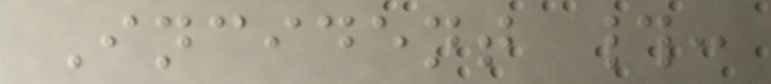Incident #:
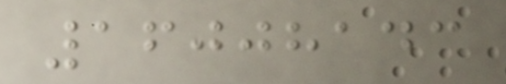16008143
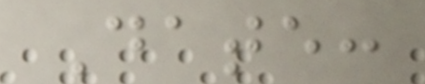Date:
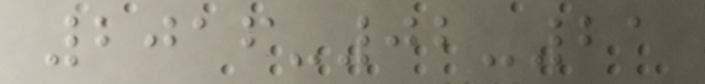2016-02-21
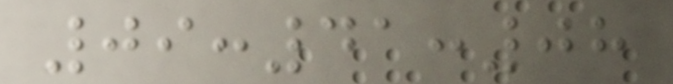09:41:08
